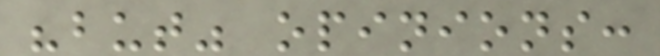"but" opinions:
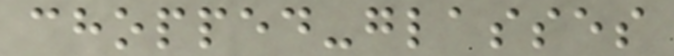chopped-glasses
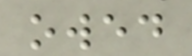owed
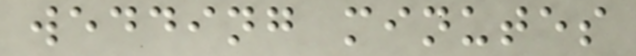wedding minutes
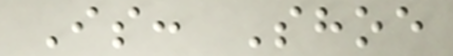Is: Shoe
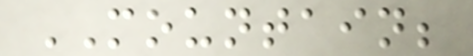MOUNTAIN;
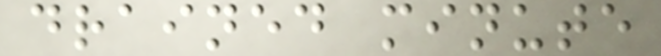drained minute
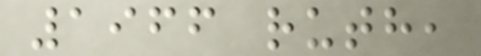1966 ruth,
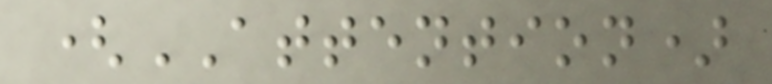(ATTENTION)
